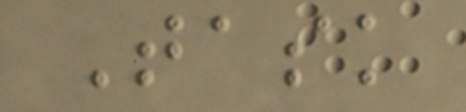Task
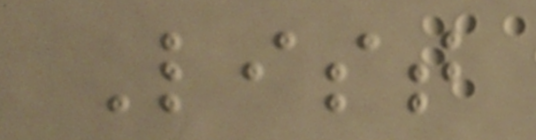List
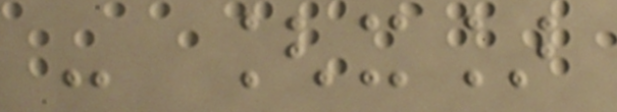- [x]
